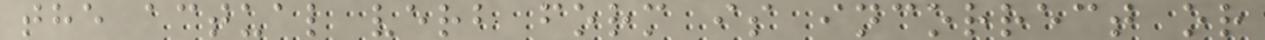the actual verb form is incorrect or
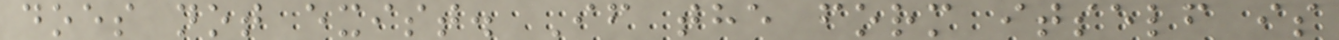does not exist. If the form itself is
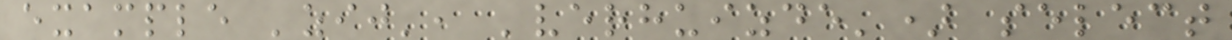example 'zij', 'verhuizde') select
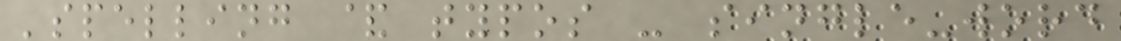'spelling & typos - single-word
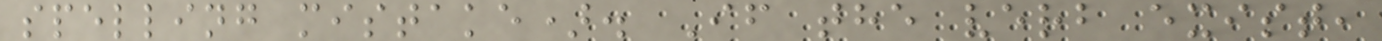spelling mistake). If the verb exist,
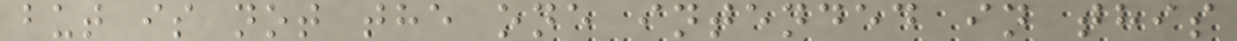but is not the one intended in this
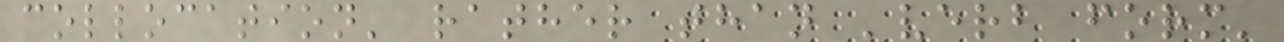collocation' rather than 'verb form'
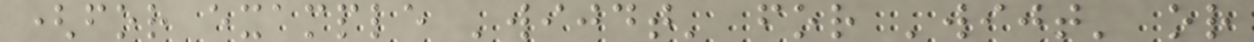(for example 'wijdt' for 'wijt' or
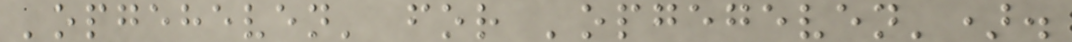'opgeheven' for 'opgegeven').
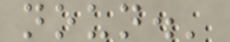noun.'
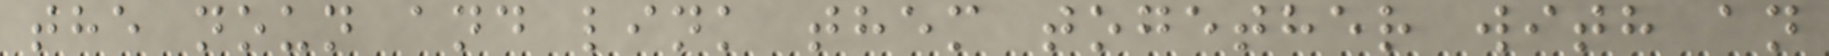the noun and link them together with an
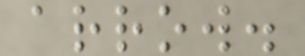arrow.
